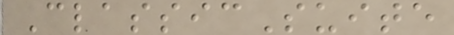ClassicSuite
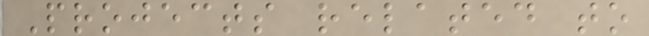Projects related to
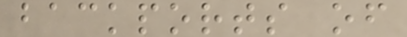backports of
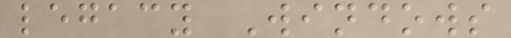legacy Windows
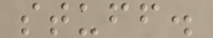stuff.
